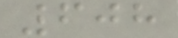608
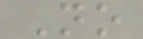No
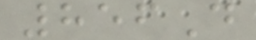856D
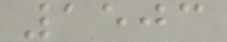1503
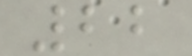22
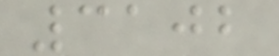3102
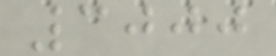3000
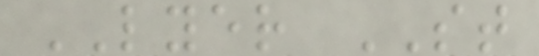LYER ST
